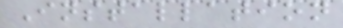Installation
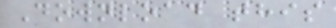Download this
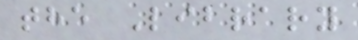the Library
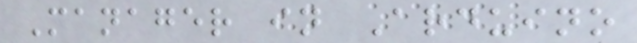Manager in Arduino
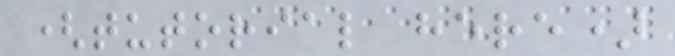(tutorial here)
